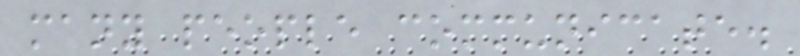many people communicate.
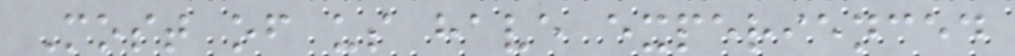Most of us have experienced
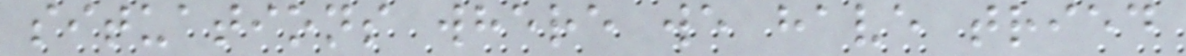situations where we have tried
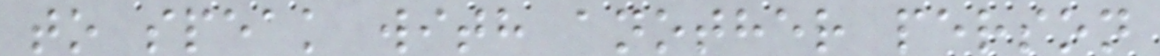to speak with another person
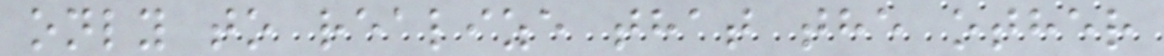only to realize that the other
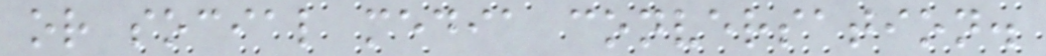or social media conversation.
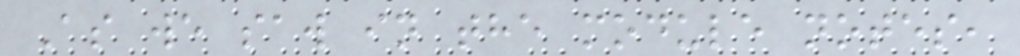As we saw in the module notes,
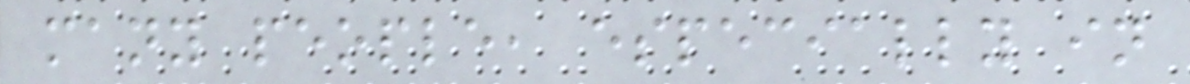many people, especially in
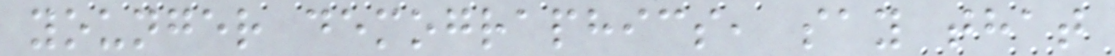younger demographics, say that
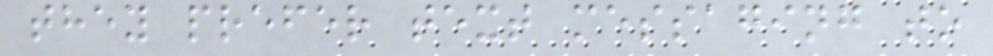they prefer text messaging to
